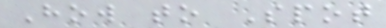How to Spot
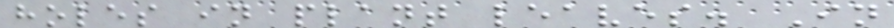holes in plant leaves. In
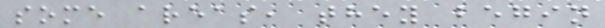some areas, they begin
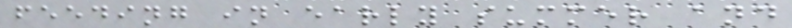feeding in early summer and
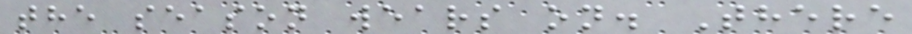the season wears on. There
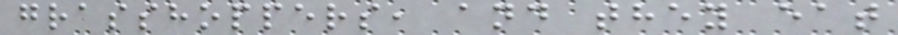grasshoppers, and they eat
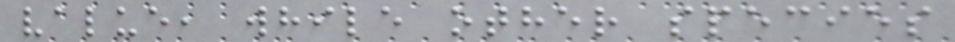value, while other species
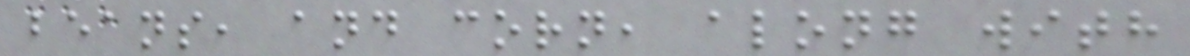beans, and corn, along with
